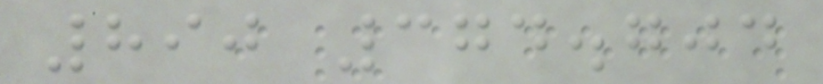890 374.704
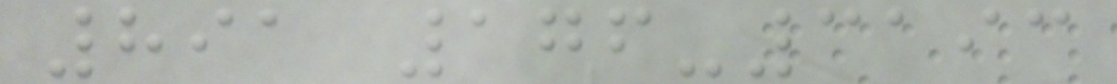891 176-3193
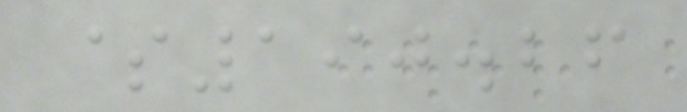$190.26
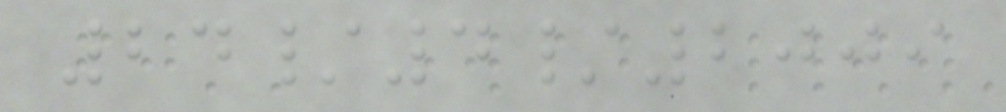24/4/2009
